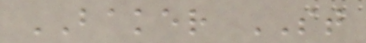BAKER ST
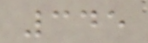345
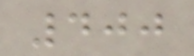400
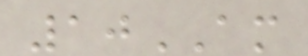10AM
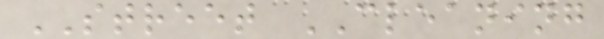STREET CLEANING
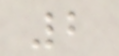2
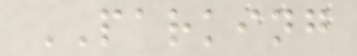PARKING
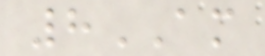8AM
